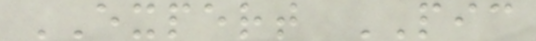EXPERT PIC
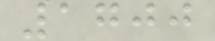1700
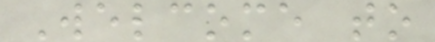Welcome to
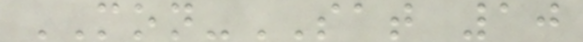MON-SAT 10
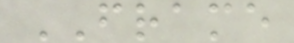FRAME
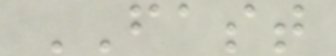FAST
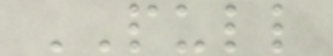PULL
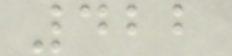422
